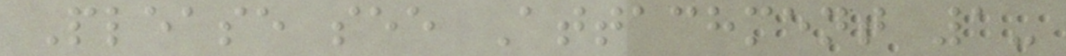Please see Attachment 1-
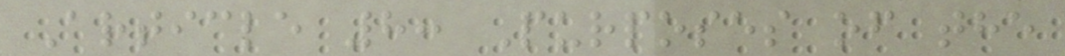Article 8: Purposes of the
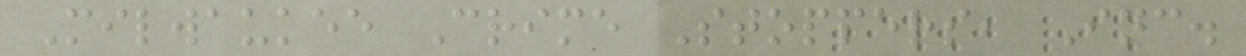Milwaukee Crime Stoppers, Inc.
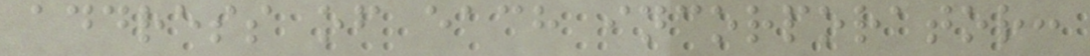address of each incorporator:
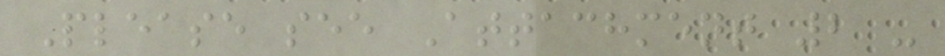Please see Attachment 2 -
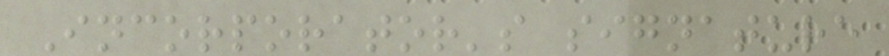Incorporator's signature
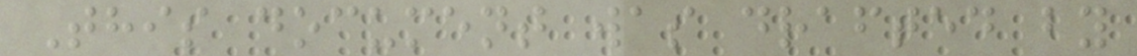This document was drafted by
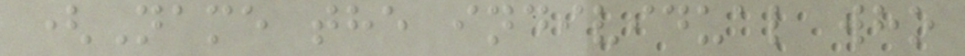(Name the individual who
